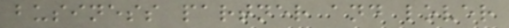business partner and lover
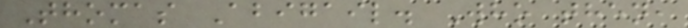Thomas Abigail. Who then,
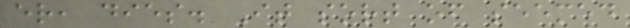er, dies. It sort of seemed
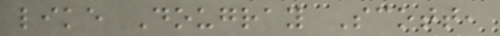like Dougray Scott,
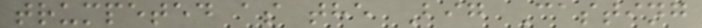trumpeted as the Big Casting
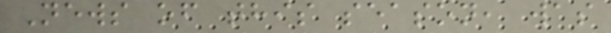News of this season, was
